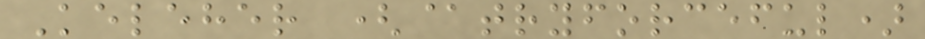Keleher (@tryforceful)
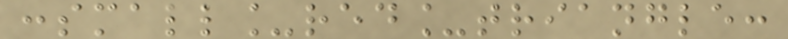:small_red_triangle:
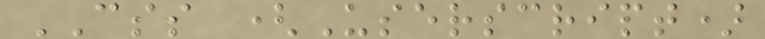CSS (Userscript)
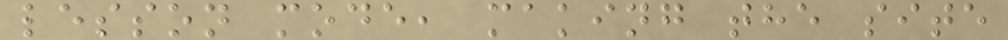lesson mode, making the site
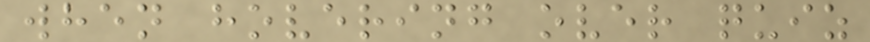when hovering over quiz
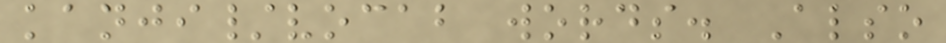kanji/vocab words. Also
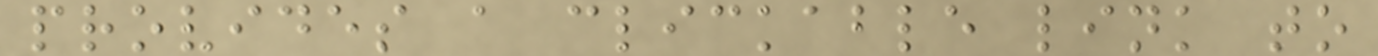provides a clickable link to
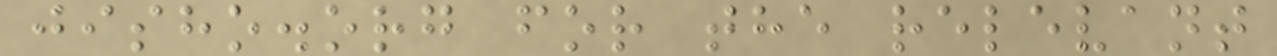jisho.org for the relevant
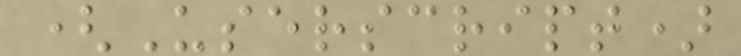(Userscript)
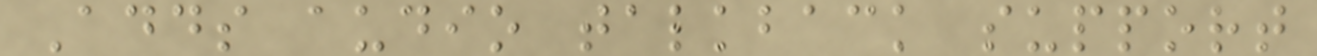Adds audio talkback support
